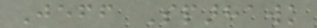Jeff Sparhawk
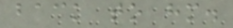back to him.
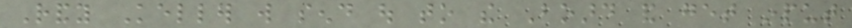Randy Keller will send out to the Board and get input
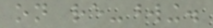on re-wording.
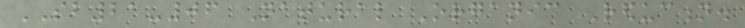SB21-06 Natural Organic Reduction.
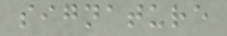signature
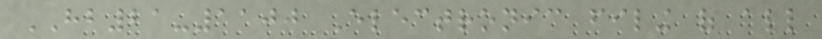HB21-1100 Electronic filing of all
